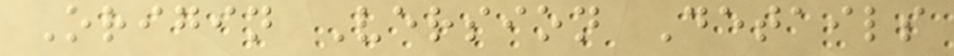Origin Version Details
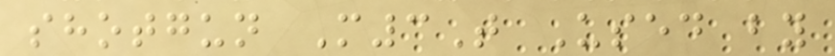shotgun M3T Used by
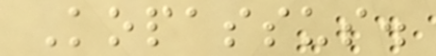Kopassus.
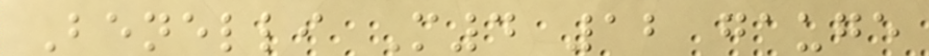Benelli M4 12 gauge
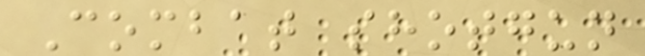Combat shotgun
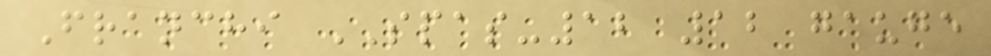Franchi SPAS-12 12 gauge
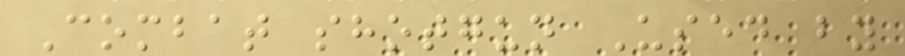Combat shotgun Used by
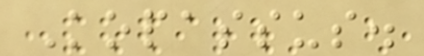Kopassus.
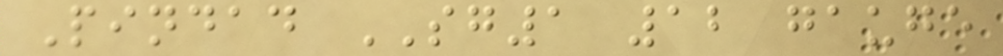Pindad SG1 12 gauge
